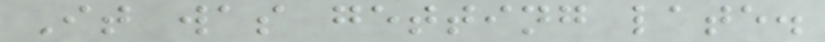It was getting late.
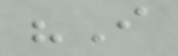"I
